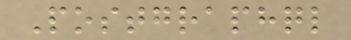Postgraphql
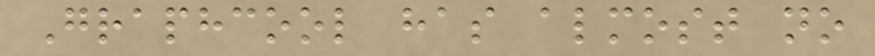Graphcool has almost no
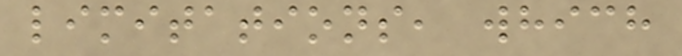limitations, which
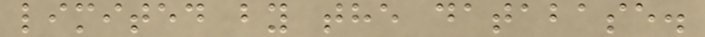limited by the database.
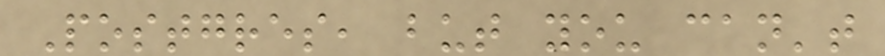Postgres, but you can't
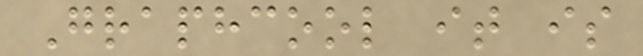Graphcool it is
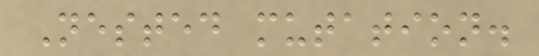Nested mutation.
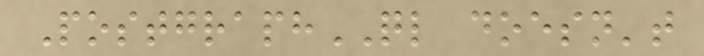PostgraphQL doesn't
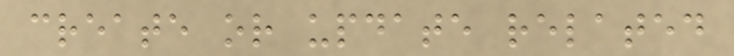create or update related
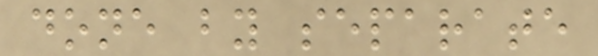done by separate
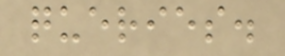queries.
